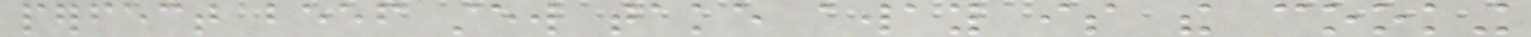perfect beef stew take away is the cooking
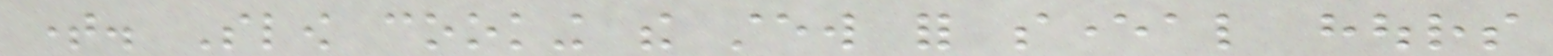time. Slow cooking the stew for several hours
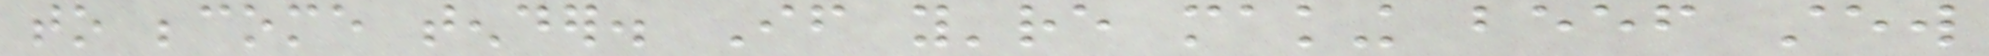to become tender. If you're making beef stew
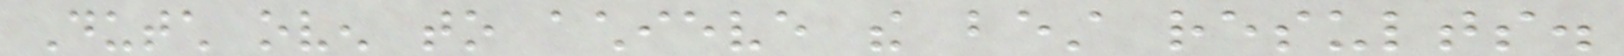Dutch oven to achieve the best results.
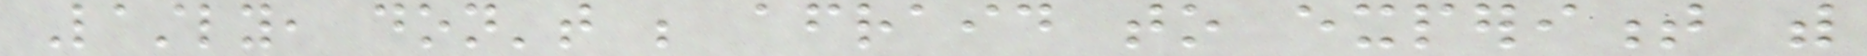Lastly, don't be afraid to experiment with
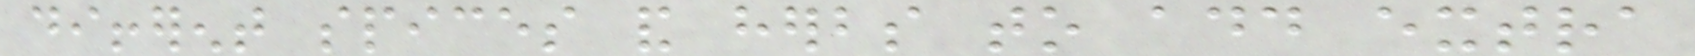different spices and herbs to add extra
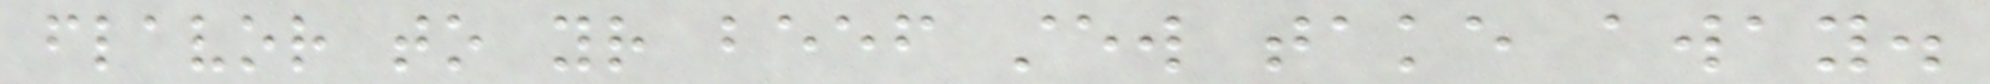flavor to your beef stew take away.
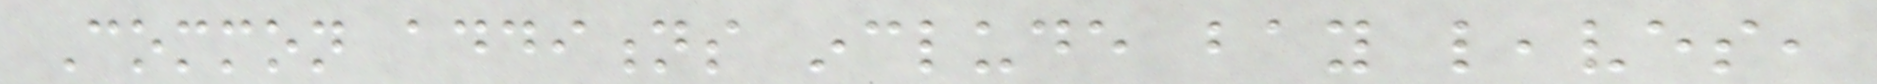Common additions include bay leaves,
